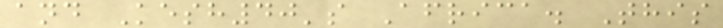and Kesh40's Africa. This
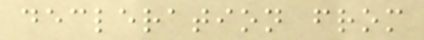decleration from
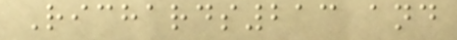Richards213 and
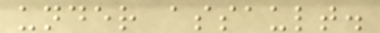under assault.
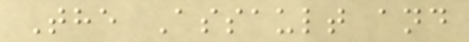The Assault and
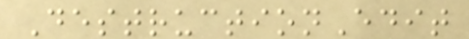DestructionEdit
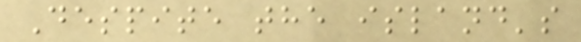Despite the island's
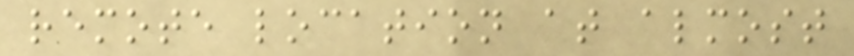remote location at almost
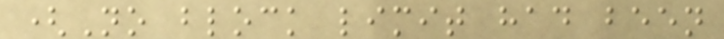(No block limit had been
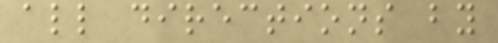all directions by
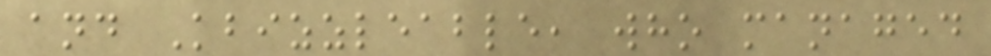and Kbizzleable, who managed
